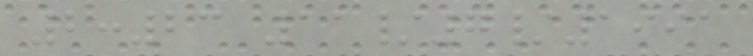2:23 11/7/1991
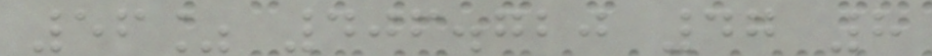56% 406.720 47 8
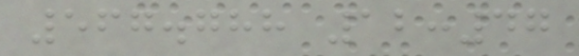567.788 12:47
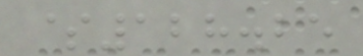$128.25
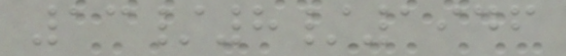13/8/1946
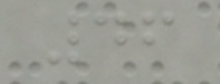46
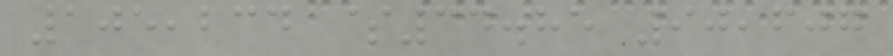105,234 $34.85 90,607
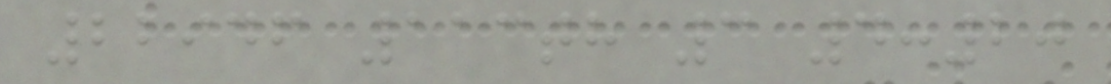22946 113th 3 4:20
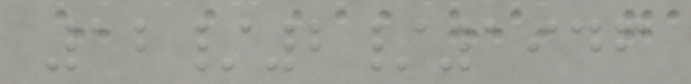12/2/1946
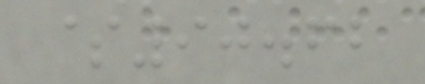$90.62
